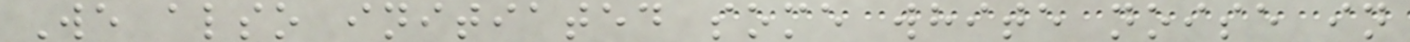We also initiated some white noise in
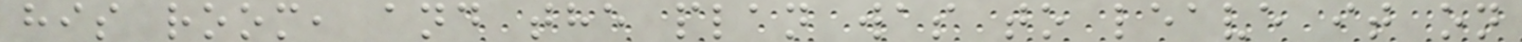his room, and the plan was to leave it on
